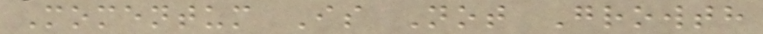Momentum Is Not Growth
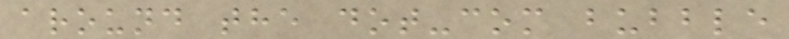around the dot-com bubble
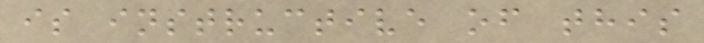is instructive of this
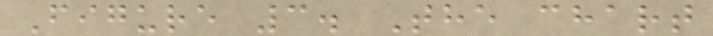Figure 3. The chart
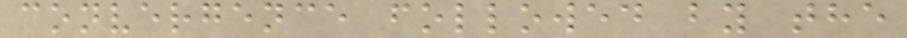convergence followed by the
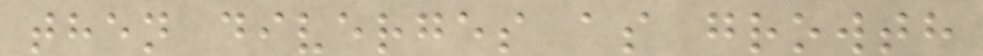then diverges as growth
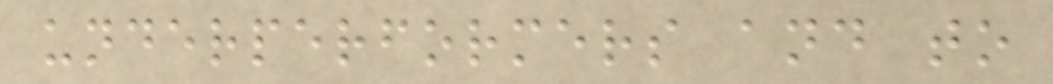underperformers and to
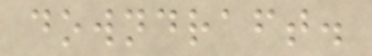downdraft.
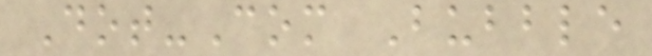Dot-Com Bubble
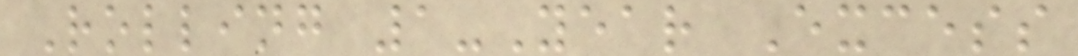Rolling 1-Year Excess
